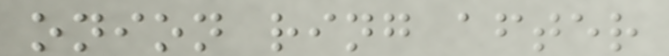onion ring after
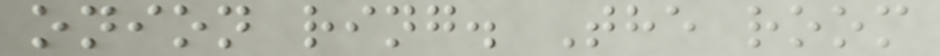onion ring. The room
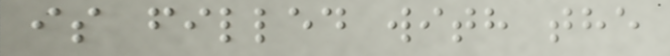is filled with the
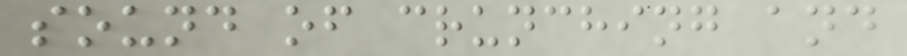sound of crunching and
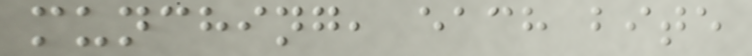munching, each bite
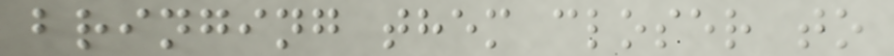bringing them closer to
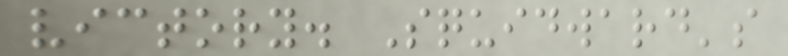victory. Squidward's
